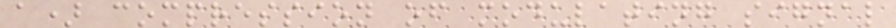a) compression of modulating signal
